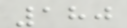180
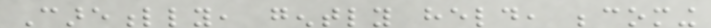Carefully, gently held, becoming
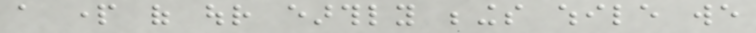a part of our earthly beings while we
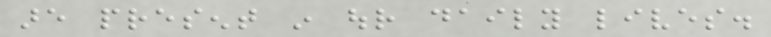are present in our daily lives.
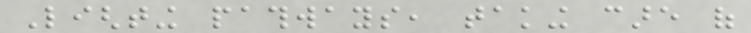Lighting pathways, taking care of
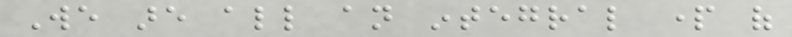We are all an integral part of
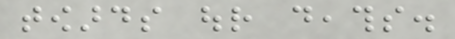towards our deaths.
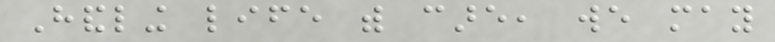Handling life with care, we may
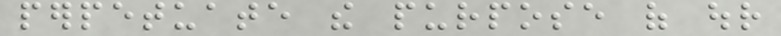perpetuate the purpose of our
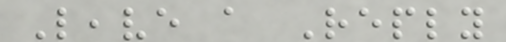Leave a Reply
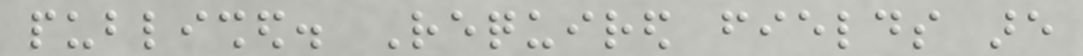published. Required fields are
